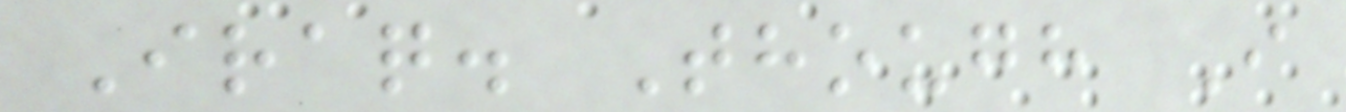Iraq. Though I
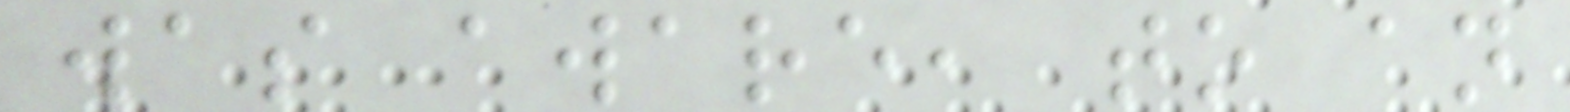was aware, to an
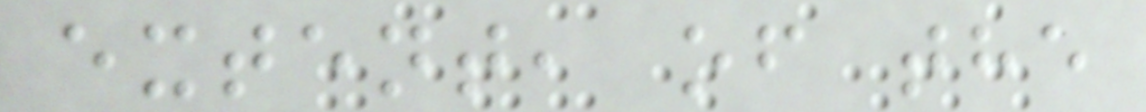extent, of the
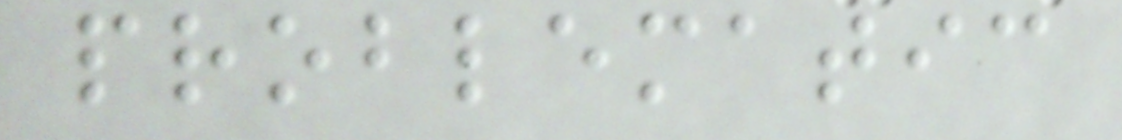problematic
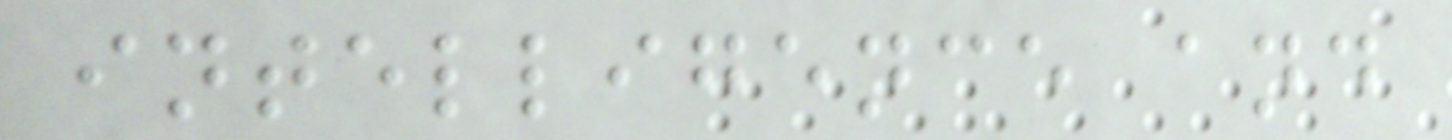intelligence and
